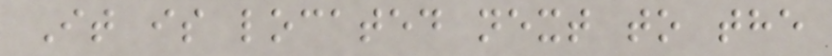It is located next to the
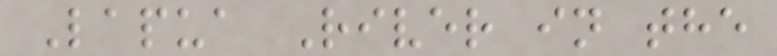Lapua River in the
